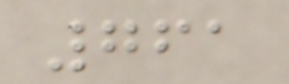761
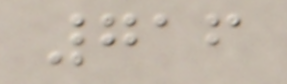716
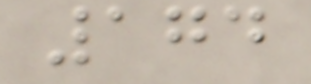174
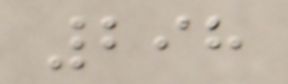298
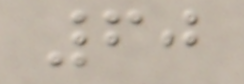60
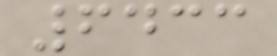6433
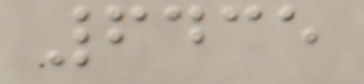6435
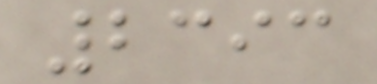2393
